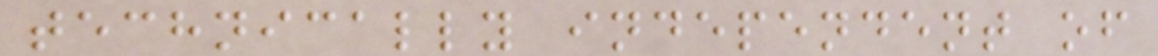technically independent of
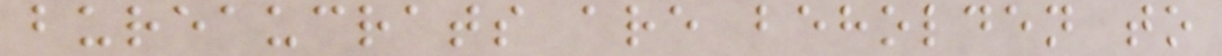bureaucrats are beholden to
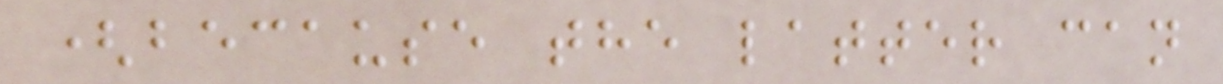(because the latter can
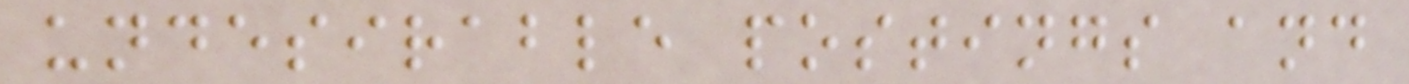undesirable postings and
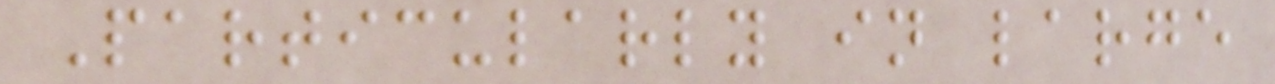Particularly in large
